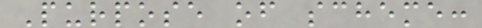Purpose of scheme:
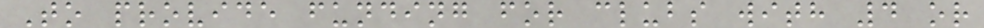To provide funding for clubs with 4 or
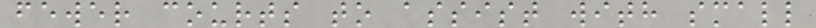fewer courts to assist with small
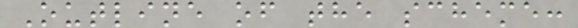Outline of the scheme:
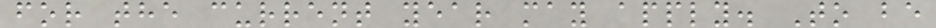for the current year may apply. To be
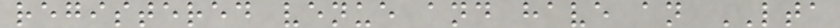registered venue and have an LTA
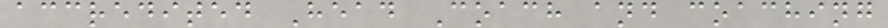accredited Head Coach and coaching
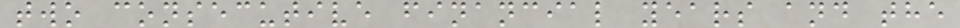two consecutive financial years and the
